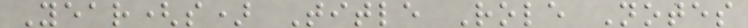Year(s) Title Role Notes
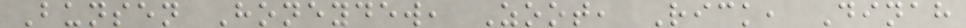Bunsen Honeydew, Zoot, Rick, Dinah
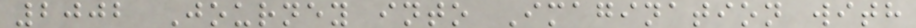2002 Journey into Imagination with
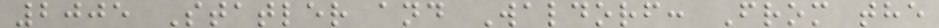2005 Statler and Waldorf: From the
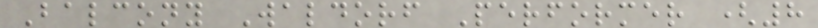Balcony Waldorf Performer (8
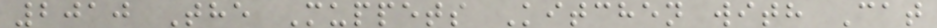2010 The Muppets Kitchen with Cat
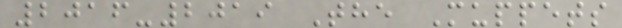2016-2019 The Muppets
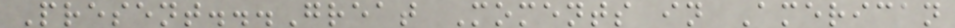Present...Great Moments in American
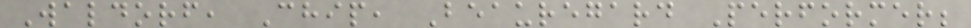Waldorf, Chip, Beauregard Performer;
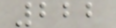222
